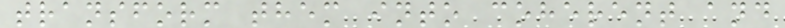transform them into coherent and
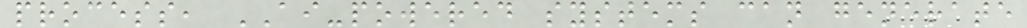process, AI-powered systems can generate
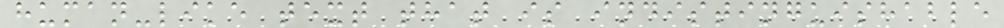human-like text that is indistinguishable
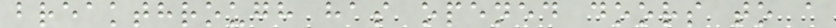breakthrough has opened doors to a
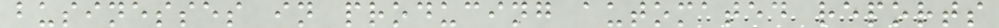businesses in producing automated reports
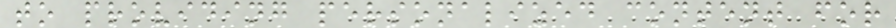to providing personalized content for
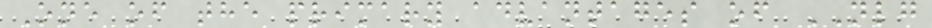One of the primary advantages of NLG
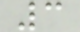3
